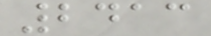2413
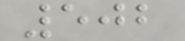502
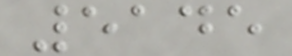5145
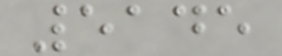5145
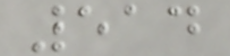514
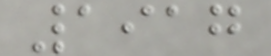1917
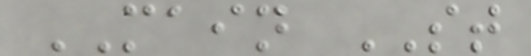MAIN ST
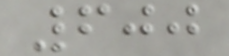600
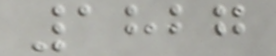1827
